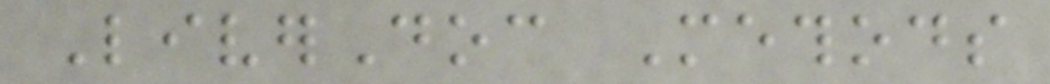LiverDoc Methods
